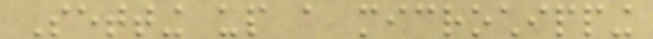Setting up a microchipping
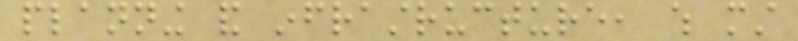planning and infrastructure, which must
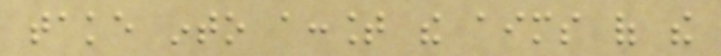take into account the aims of the
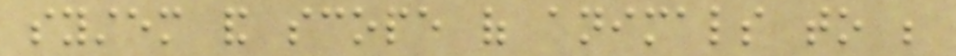system and scope of animals to be
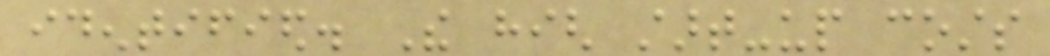identified. The high start-up costs
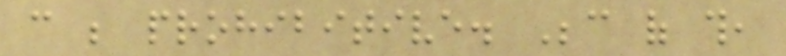can be prohibitive. Because of this,
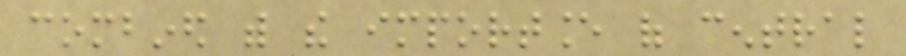combined with the importance of central
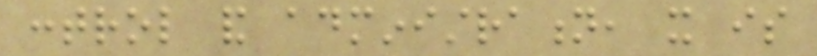control and administration, it is
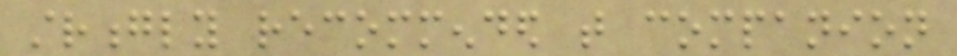strongly recommended that companion
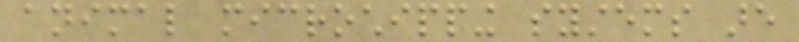animal microchipping systems are
